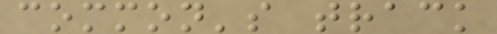common's track
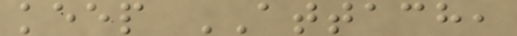keep ATTACH,
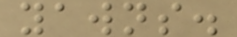yawns.
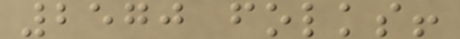2570 folks!
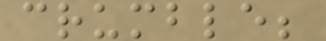crumble;
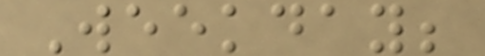Weekday;
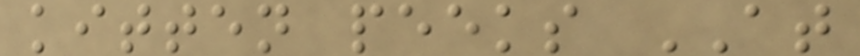kitten peeks AT
